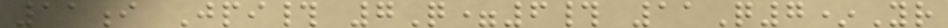11i Jpi# 7Q=6# 11Q7*Yr
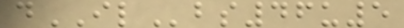dILbs46u5
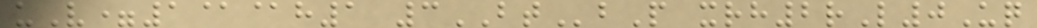uV=1@@h1 3BTbP xrh2rL0Uq
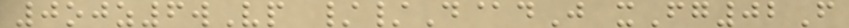0ojz6wVp //D@dJ xFg02F
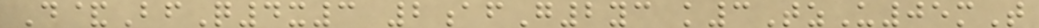D&BfQ4x3 2afG2yc k3TzU05mT
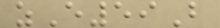zE59B
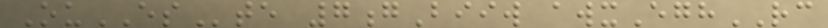OuESte 7gBiiw awxEghRC
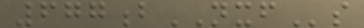677bNXFs
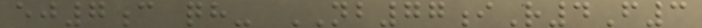ej7c qh- NB77iR4F3
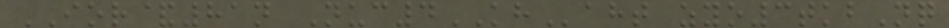IOR&81n Nuc4KHaht zyo3tkbNq
